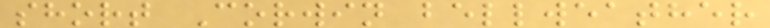short Corwin bellweather
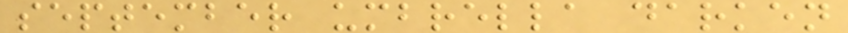september umbrella darken
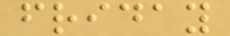friday
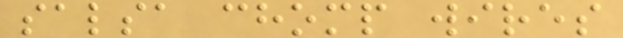salsa chomp wires
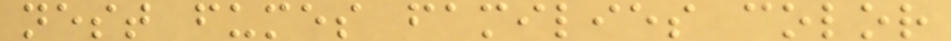nest fumes families color
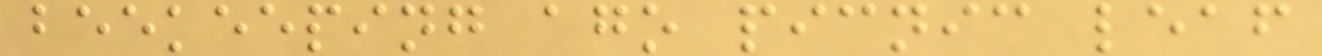beekeeping ago picnic leaf
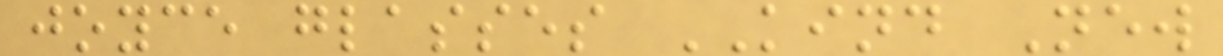joyce glasses KIND New
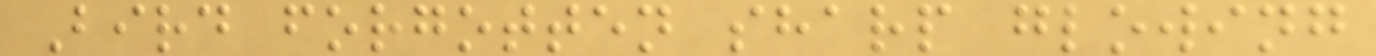Bird forgotten sharp glowing
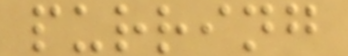purring
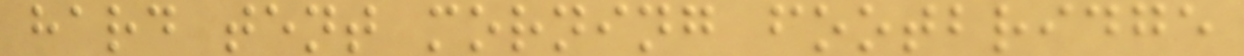hard tent morning footbridge
